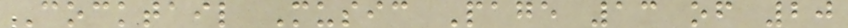Cocktail Music Page 13 of 20
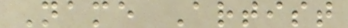Name Artist
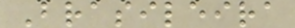Brasileira
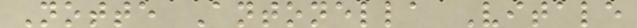Notte Antonella Vitale
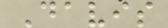Davis
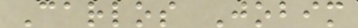Carlos Jobim
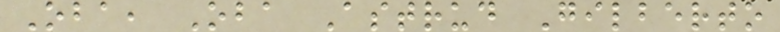Oba, Oba Astrud Gilberto
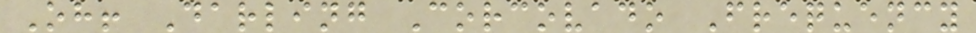Oh! Darling Corcovado Frequency
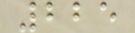225
